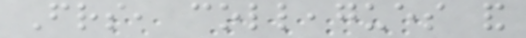Friends, colleagues and
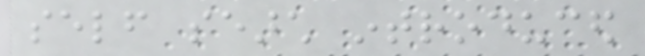self search introduced
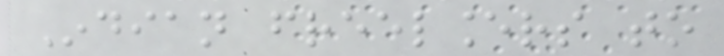Indian freelancers to
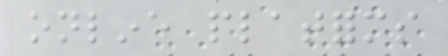online platforms
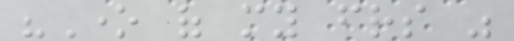"One of my friends was
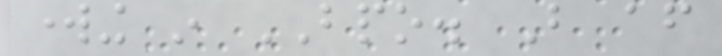working in BPO. But after
